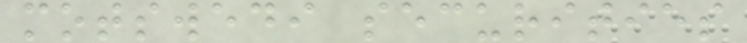motswedi securities
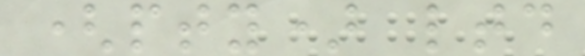(pty) ltd
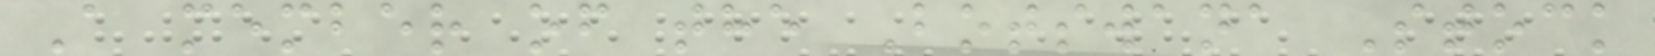A member of the Botswana Stock
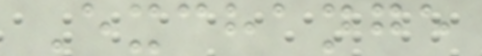Exchange
